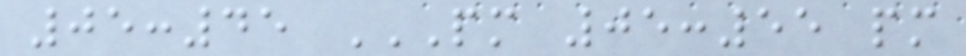05:45 PM 05:55 PM
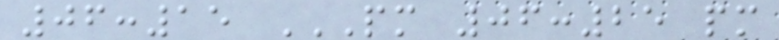06:15 PM 06:25 PM
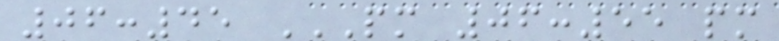06:45 PM 06:55 PM
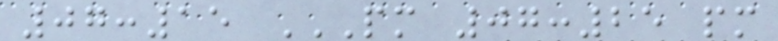07:15 PM 07:25 PM
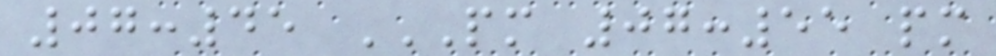07:45 PM 07:55 PM
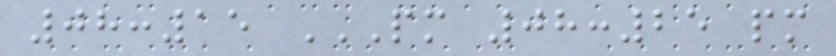08:15 PM 08:25 PM
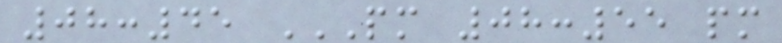08:45 PM 08:55 PM
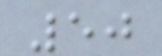50
